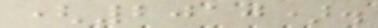(2010).
